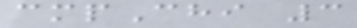cmpChi 3
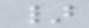}
